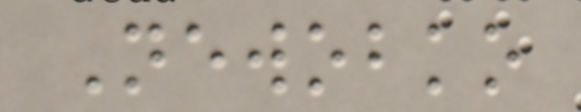Newobko
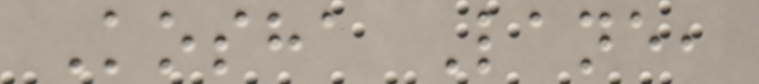Kosha Lane,
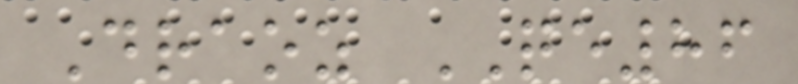Draoz QE86
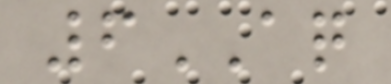6AQ
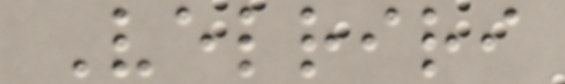Velriri
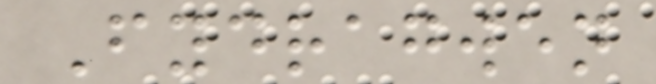Fydragwen
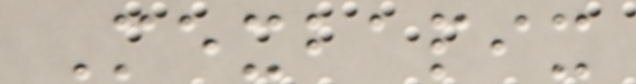Mexbapix
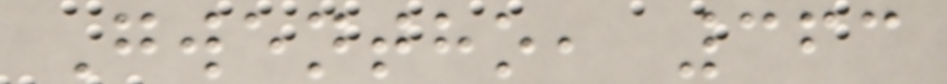Gwentho, 363
